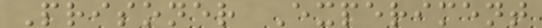Prisoner Experiment
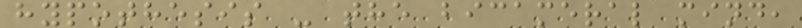hypothesis - the bicameral mind,
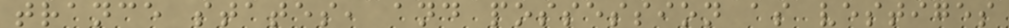trance states, and possession as vestiges
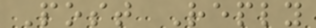Post Reply
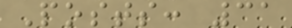Posts: 31
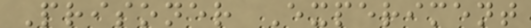Prisoner Experiment
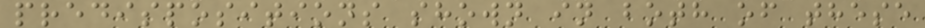predispositions shown in both of these
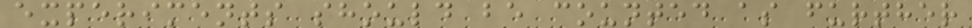experiments should be counted as further
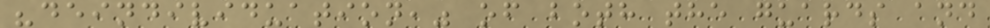"deindividuation," of both the guards and
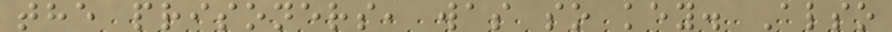the prisoners, was so key. Also
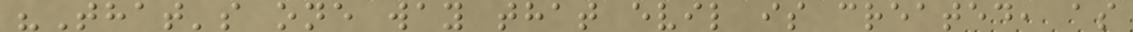"That's one way that evil is created, as
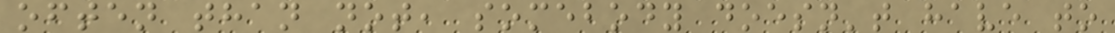often than not, somebody doesn't have to
